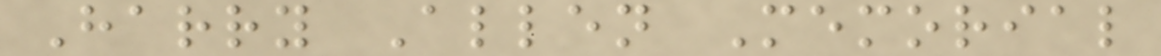Harry Allen Memorial
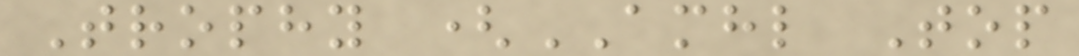Trophy (AMHL Top
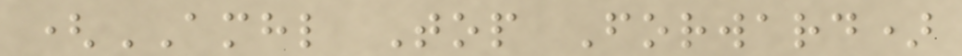(AMHL Top Forward)
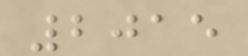2015
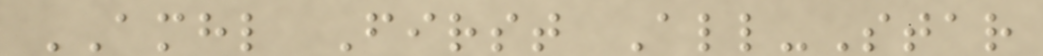AMHL First All-Star
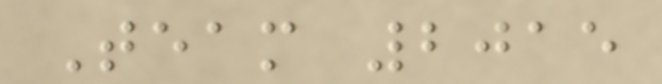Team 2015
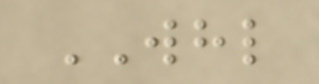WHL
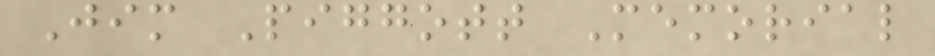Jim Piggott Memorial
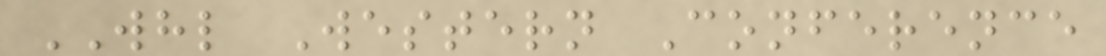WHL Western Conference
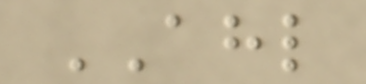AHL
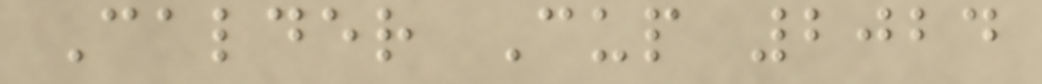Calder Cup 2024
